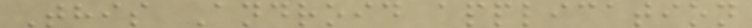This Android application
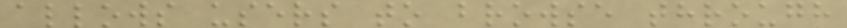allows users to browse through
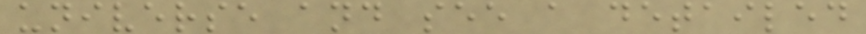universe and see a detailed
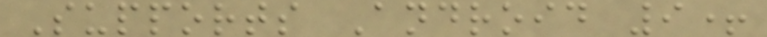Supports Android 9+
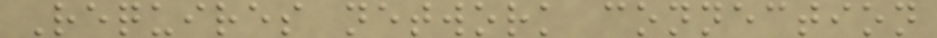Requires network connection
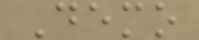Demo
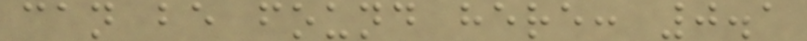can be found here: 0.1
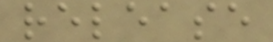release
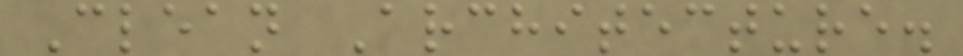Clean Architecture.
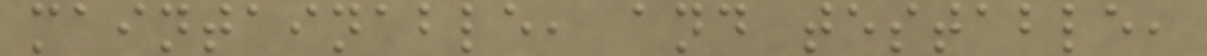maintainable, and testable,
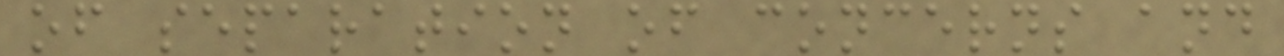of separation of concerns and
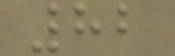82
